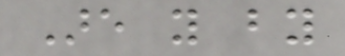Are you by
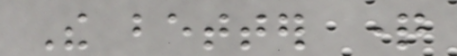The better question
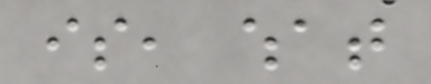is, what
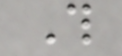This
